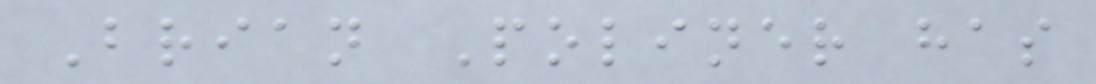Brian Poliner has
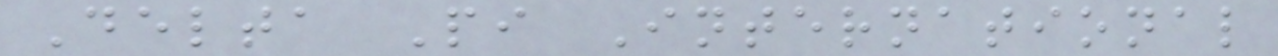Delta Pi International
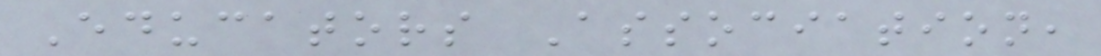Educators Association,
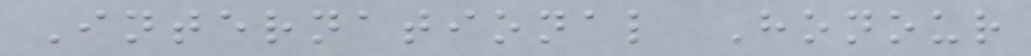International Honour
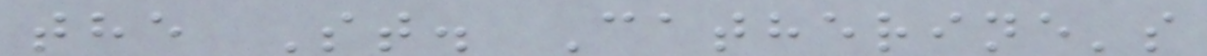the St. Catherine's
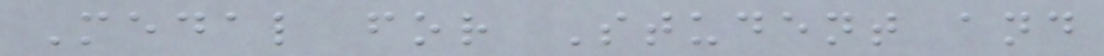Medal for Student and
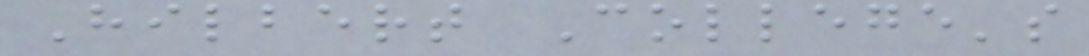Hilbert College's
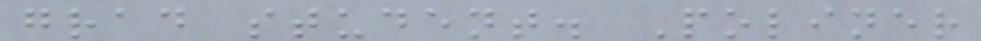grad student. Poliner
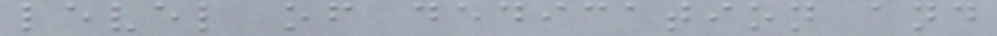level of dedication and
